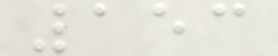153
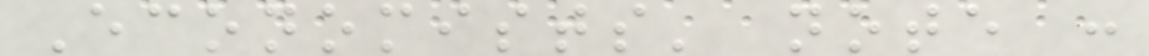Economists' note :
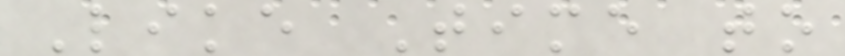Like Time to
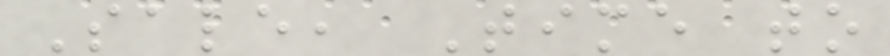Sale, Time to
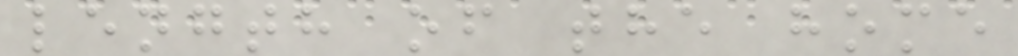length of the home
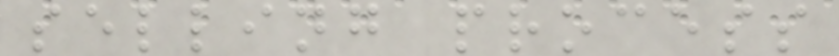selling process
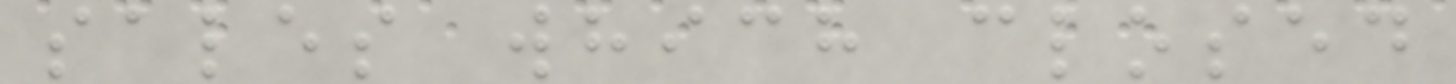sales which closed
